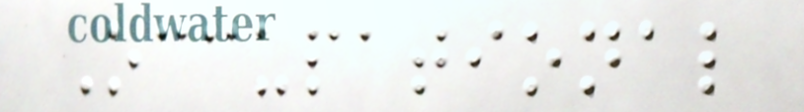Occupational
